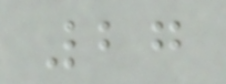27
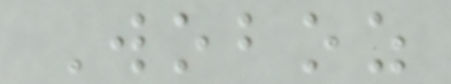Woboz
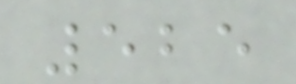525
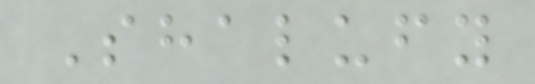Shalufy
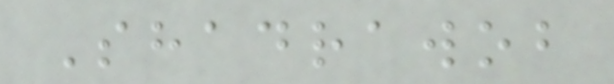Shadrawob
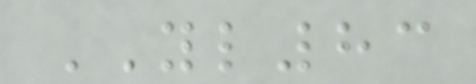YL83
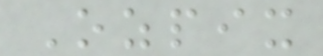Ozpix
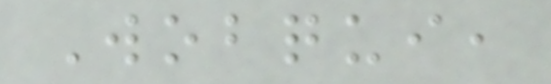Wobqui,
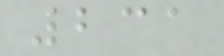231
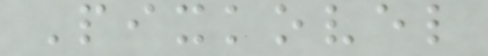Pixkovel
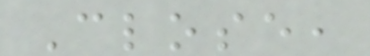Close,
